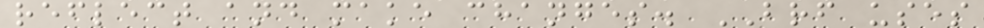reflect and make changes. BRF uses
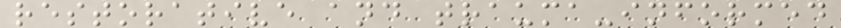restorative and trauma-informed
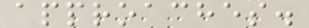approaches.
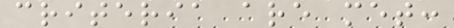criteria are met:
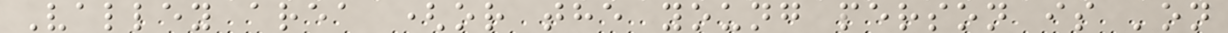Valley area (or the young person is 'on
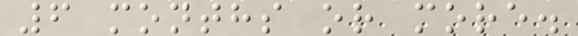6 months or more.
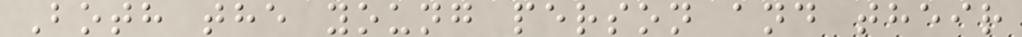Both the young person and their
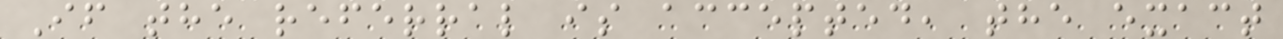If the referral is accepted, the exact
